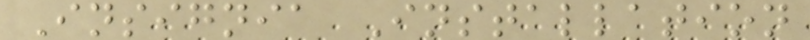Insignia Installation
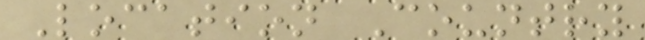Location Country
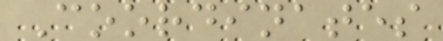Coordinates
